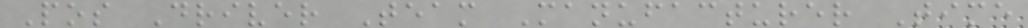Pos Driver Team Manufacturer Time
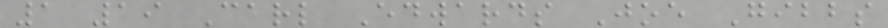1 19 Carl Edwards Joe Gibbs
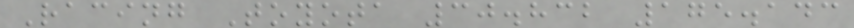Racing Toyota 30.832 175.143
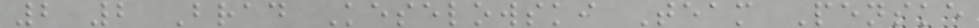2 2 Brad Keselowski Team Penske
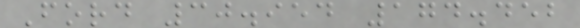Ford 30.954 174.452
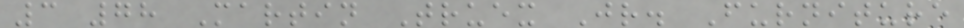3 78 Martin Truex Jr. Furniture
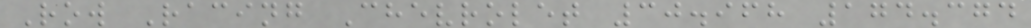Row Racing Chevrolet 30.968 174.374
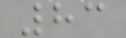83
